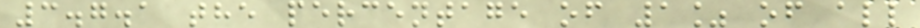3.7.1 the percentage of 1% of all
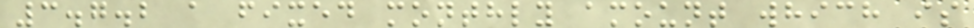3.7.2 a fixed monthly amount which is
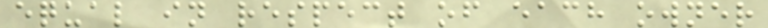equal in respect of each owner
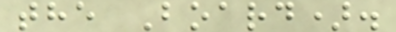the Board).
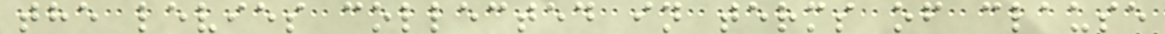the levies collected in terms of clause
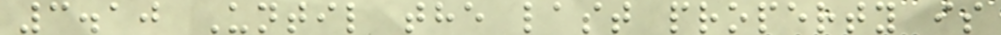3.10 Until the last property is
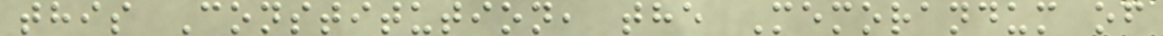this Constitution, the Memorandum of
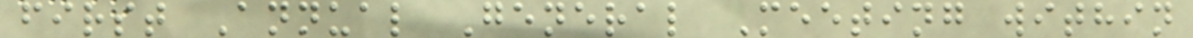first Annual General Meeting within
